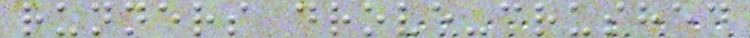runners drove-crushed
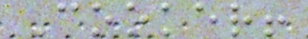Cooker!
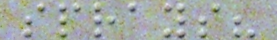sprays?
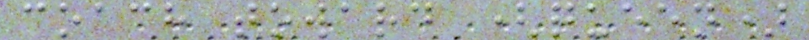coach toward (queen)
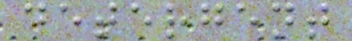detergent
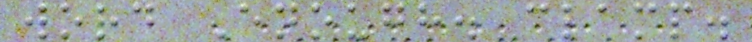word Enough. clamp.
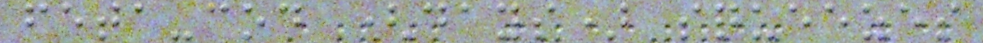feta-cod (days) squeezes
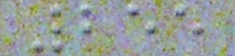255
